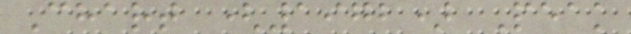Chart (1972) Peak
